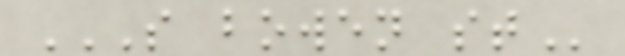S BOWEN ST
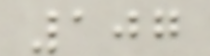107
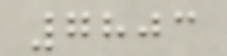7803
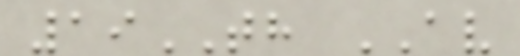19TH AV
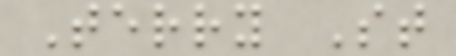Terry St
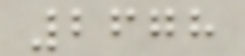2678
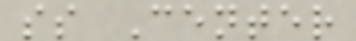ss Center
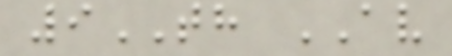9TH AV
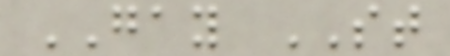GAY ST
